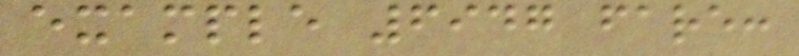example 6947 fare:
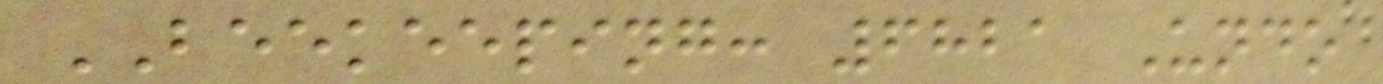BEEKEEPING: 6821 Undo
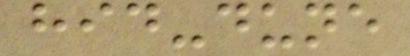hid-dune
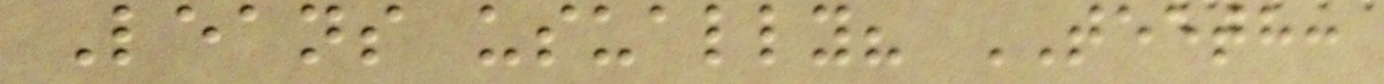Leans usually? TEETH:
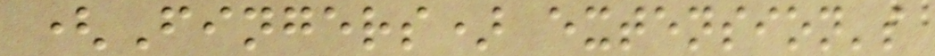(Fingers) extension's
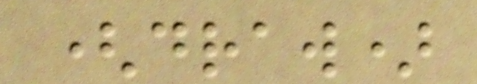(draw)
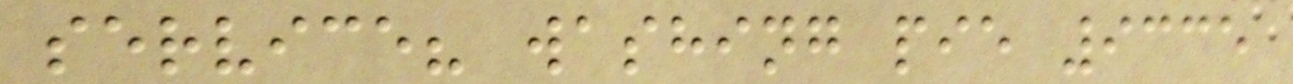service? washing pie 9335
